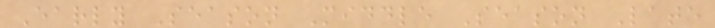Early Season Middle Season Late
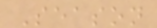Season
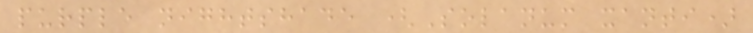purple nightshade (Solanum xanti)
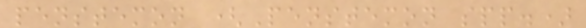penstemon (Penstemon spp.)
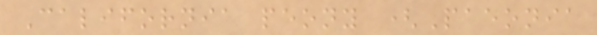California peony (Paeonia
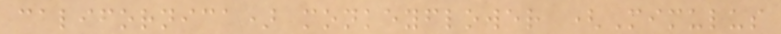californica) monkeyflower (Mimulus
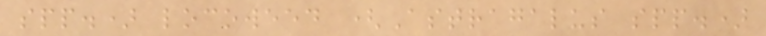spp.) locoweed (Astragalus spp.)
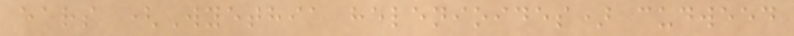ears (Wyethia helenioides) cudweed
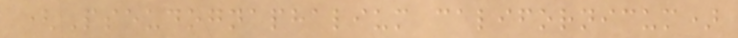(Pseudognaphalium californicum)
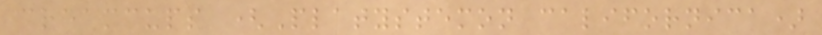creamcups (Platystemon californica)
